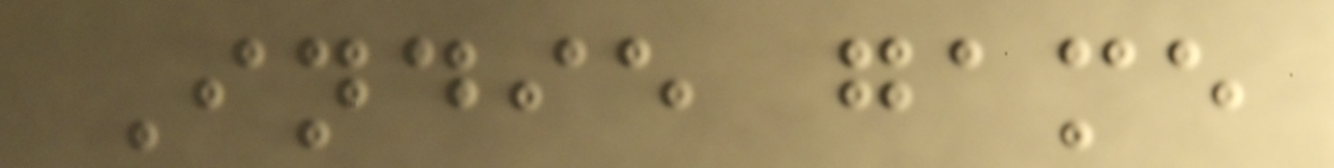Indie game
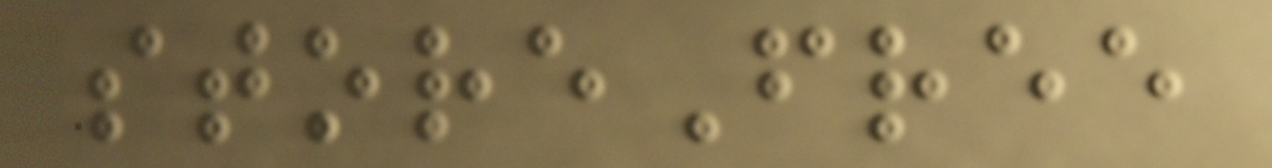storeFree
